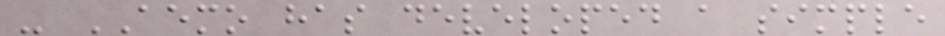- AEMO has developed a simple
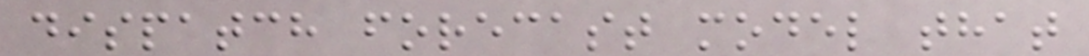dispatch forecast model that
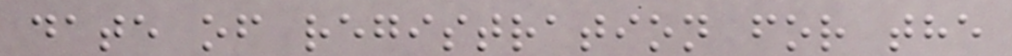date of registration for the
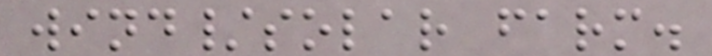wind/solar farm.
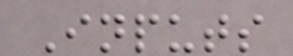Inputs
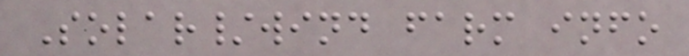Solar/wind farm info
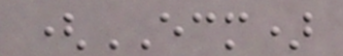(ECM)
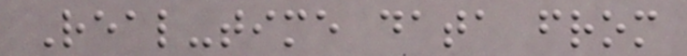Real-time data from
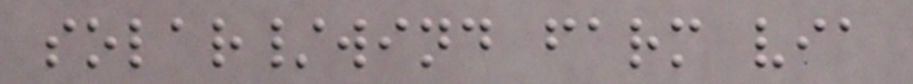solar/wind farm via
